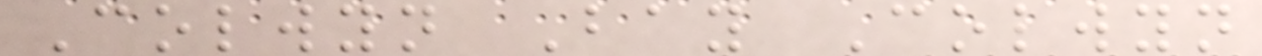Colwyn Bay Colwyn
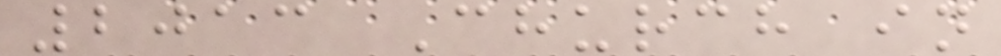2013 Church in
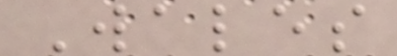Wales
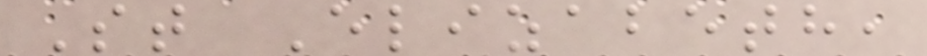St Elizabeth,
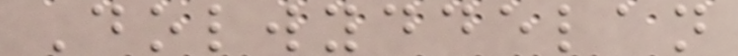Dolwyddelan
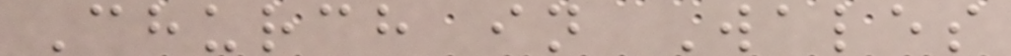Church in Wales
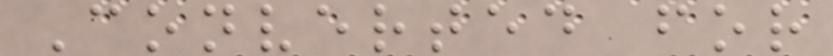Converted for
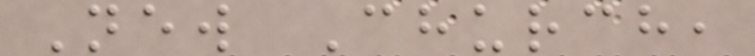New Church,
